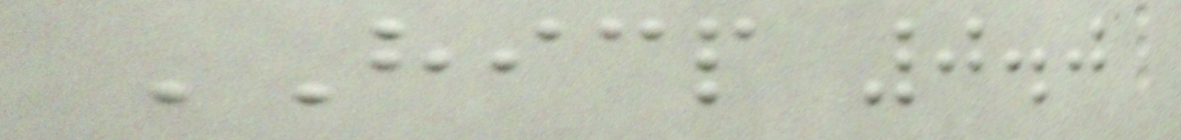HICP 0.0
